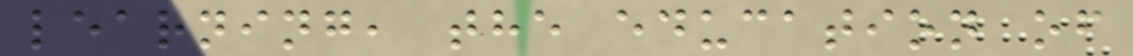learning, the education of
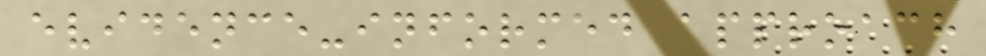evidence-informed approach
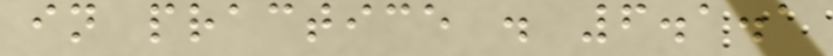in practice . 6.1.1
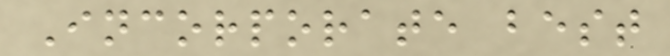Incorporate best
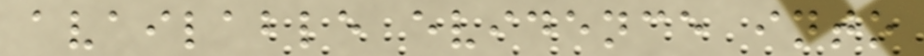available evidence into
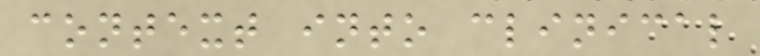context into clinical
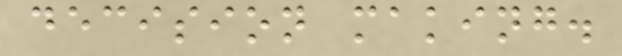decision making.
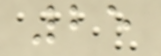25
